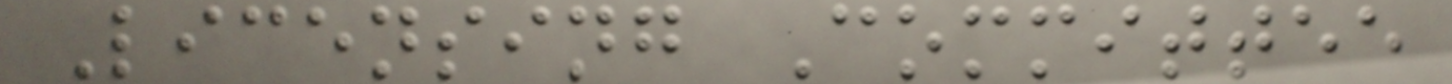Licensing Committee
